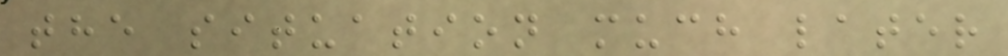the situation much later
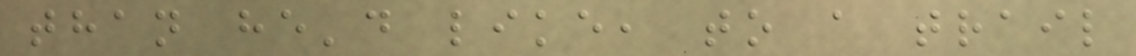than he'd like, to a trail
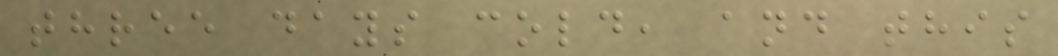three days cold, and this
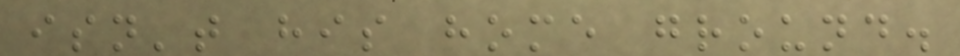isn't his home ground.
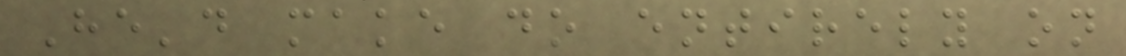He'd make do entirely on
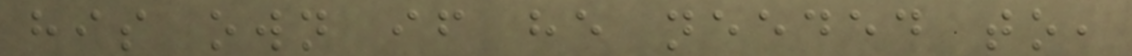his own if he needed to,
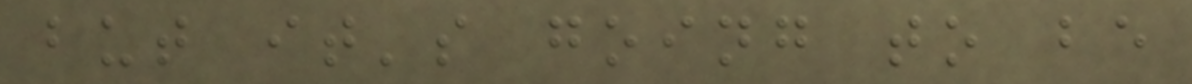but it's going to be
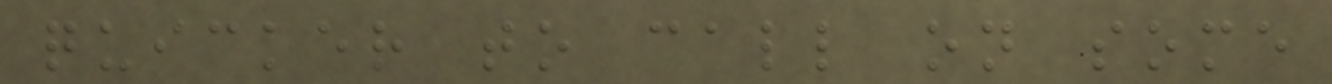quicker to call on some
